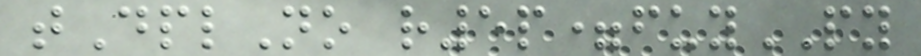tDplNo r5p=fuyPY
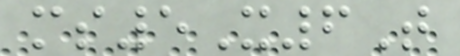ms5X6T
